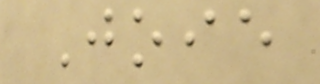Joie
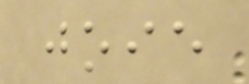joie
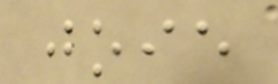joie
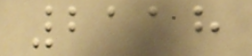2118
